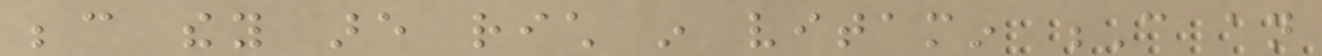because they are rich in vitamin C an
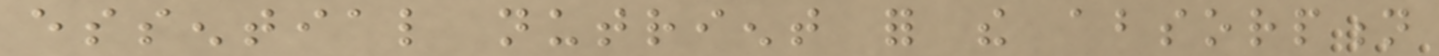essential nutrient for the absorption
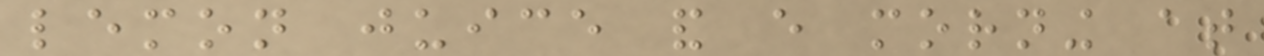lemon juice and every morning at
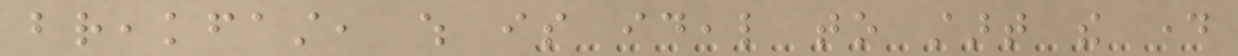breakfast, which is ideal to start the day
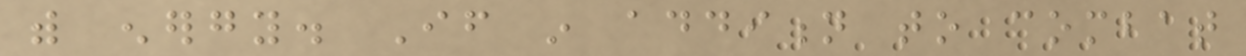with energy. If in addition to combat
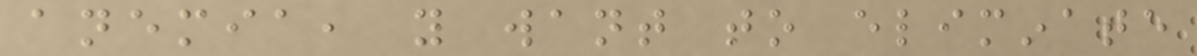anemia, you want to eliminate
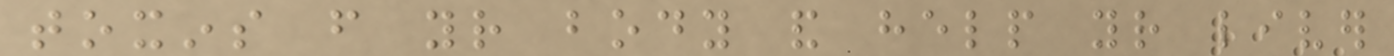toxins from your body and help your liver
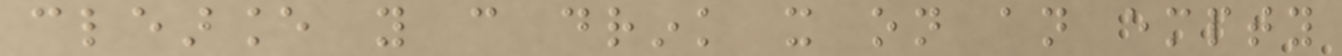clearance you can drink it on an empty
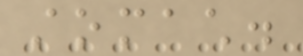stomach.
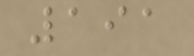191
